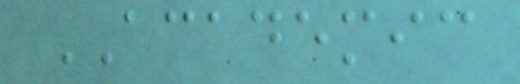ACADEMIC
